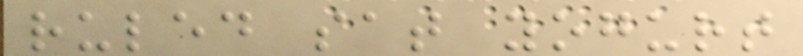ruled sat yogurt
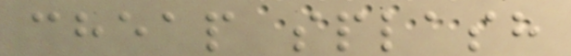cheap splash
